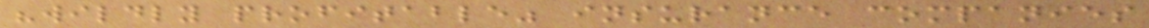"wildly profitable" insurance companies
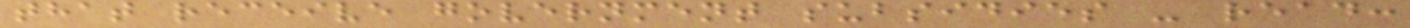that receive government subsidies - read:
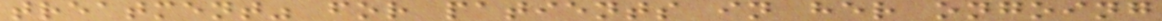treatment" for patients in her ongoing
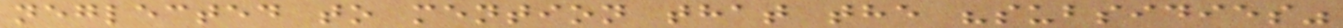neglected to mention that the "subsidies"
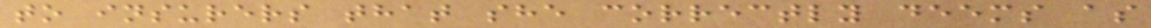to insurers that she correctly deems as
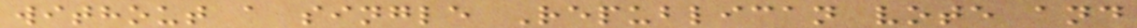without a single Republican vote and
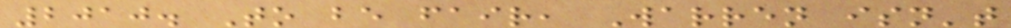2010. To be fair, Warren isn't
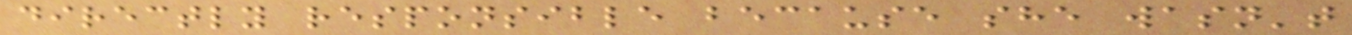directly responsible because she wasn't
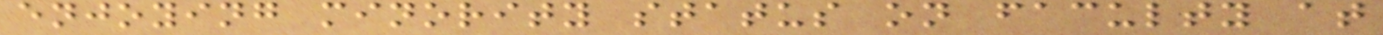enjoying minority status on faculty at
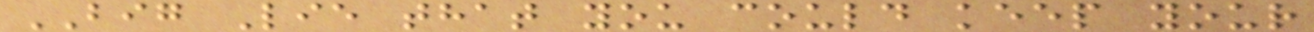BIG Lie that you could keep your
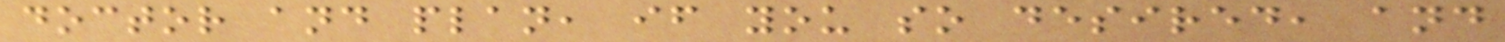doctor and plan, if you so desired, and
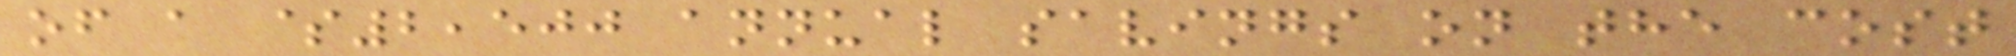of a $2,500 annual savings on the cost
